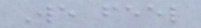We feel
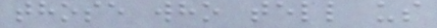those who tell us
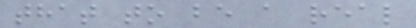that to be a real
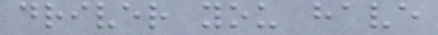driver you have
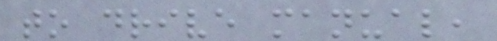to drive manual,
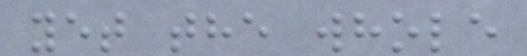yet the whole
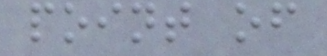point of
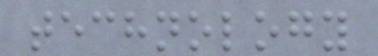technology
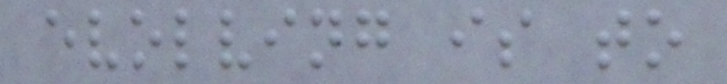evolving is to
